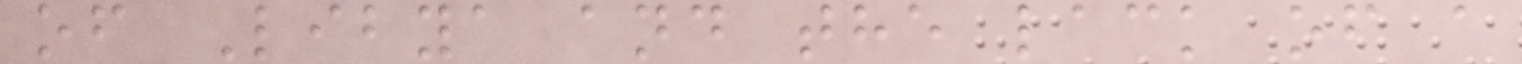of Libya and the lack of a
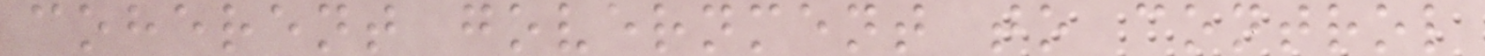coherent government to control
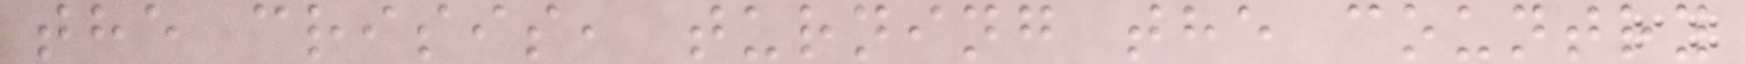the crisis, turning the country
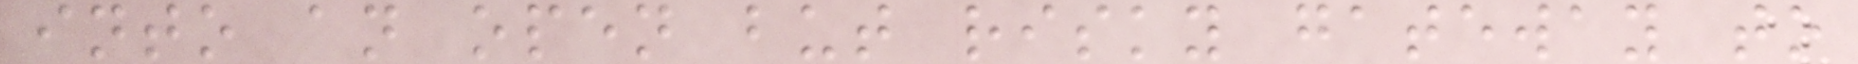into an open but risky gateway to
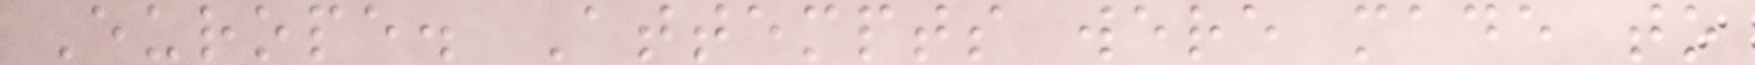Europe. Attempts were made to
